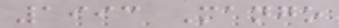1993 Mango
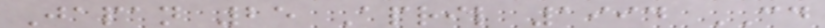Japan 25 April 1994 CD
